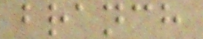branch
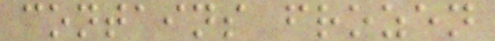contains frozen
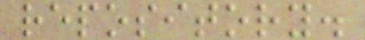repository.
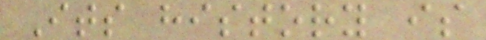Its history is
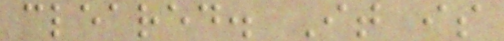cleared. It is
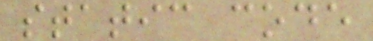static code
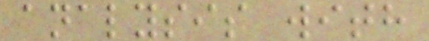analysis with
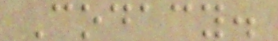Codacy.
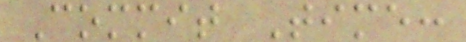Commit Time:
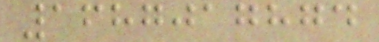1687017874
